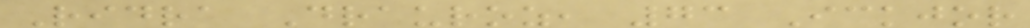Ridra Drauroz, 73 Ickjor
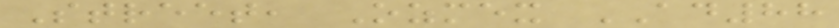Street, Ozmex AD88
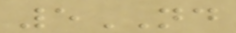5ND
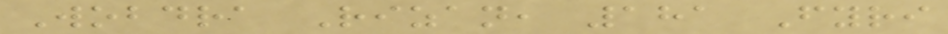Wobdra Rizan, 181 Fyri
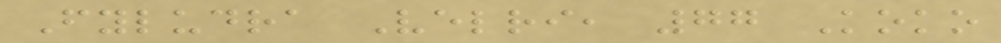Fyludra Velri, 77 Koko
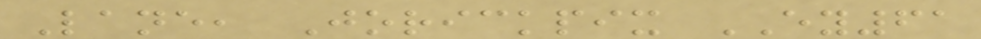Lane, Jorickpix EY61
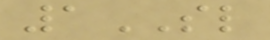1SL
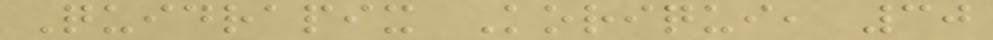Quidrapix Koriqui, 30
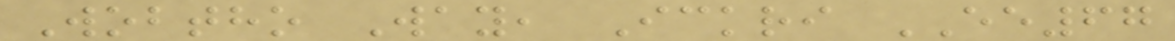Wobtho Way, Ickri EE67
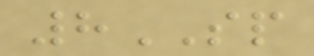8SP
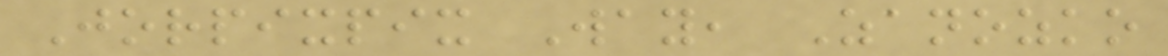Jorpixpix Way, Zanozko
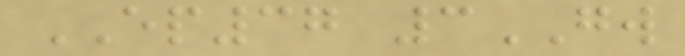EP37 3GW
